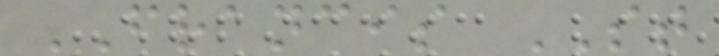FRANCIS ST
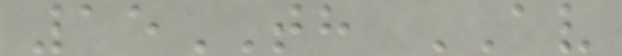15TH AV
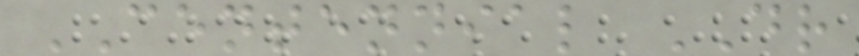CENTENNIAL DR
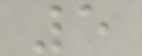5
